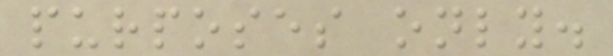purposes only.
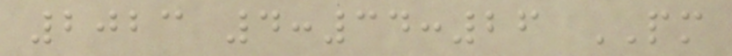2023 4:34:26 PM
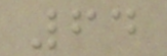64
